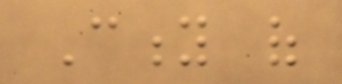City of
